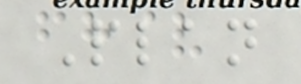Plan
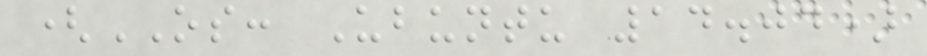(OS: Ubuntu 14.04)
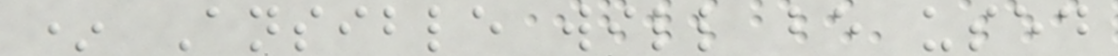* Ansible will be used
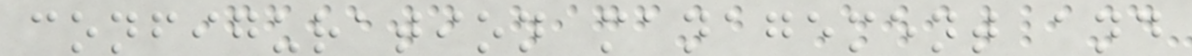configuration management and
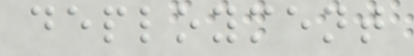deployment
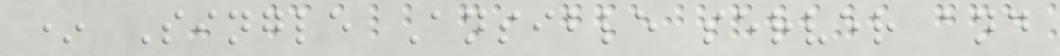* Single Ansible server and
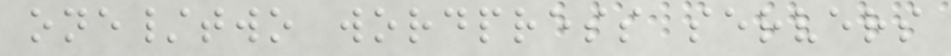one/two wordpress servers
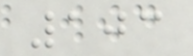103
